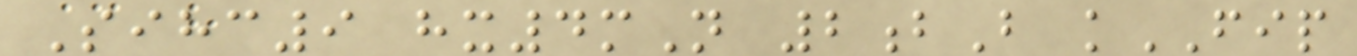Sihc9 hx4mN 2bB kFIP
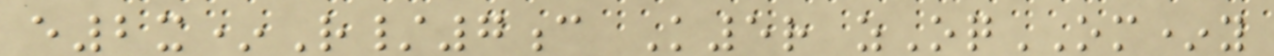e2x*R/7c K5r zOqOM*y
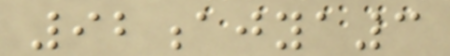92ajya3
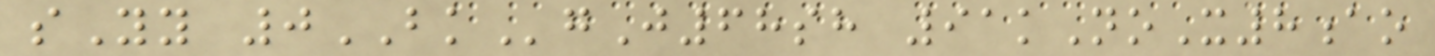sYy 0BKgJ68sh 91kNoX8ao
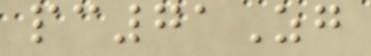pc71Zg
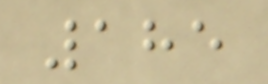185
